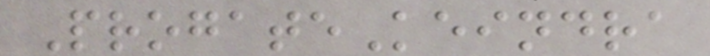ProgateKeindra
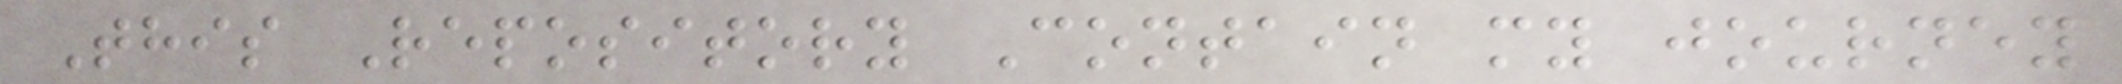This Repository Contain my journey
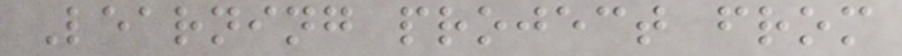Learning project from
